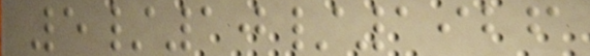5/10/1926
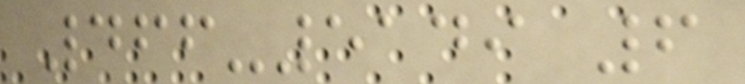466-5149 6
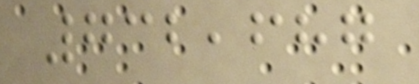732,687
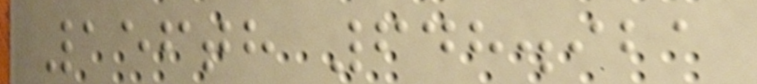156th 648.921
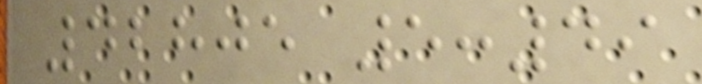42805 5:49
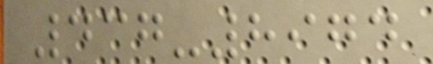437-8974
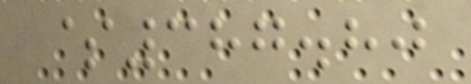$387.80
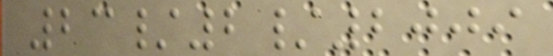23/2/2009
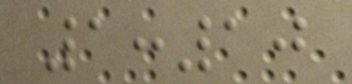1:10
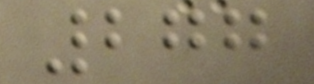277
